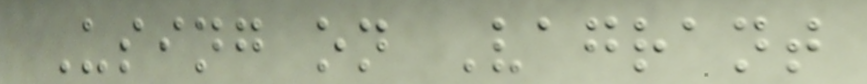Using on Vagrant
